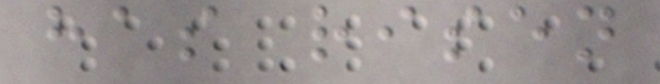has risen
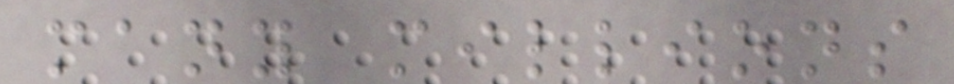many millions
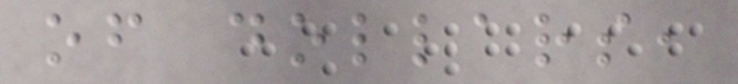of dollars,
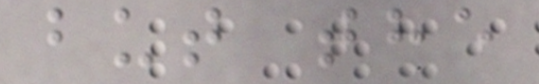but the
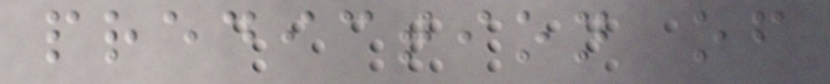prediction of
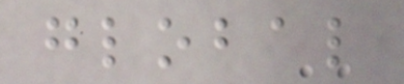global
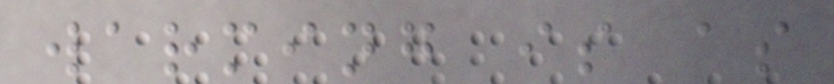warming is as
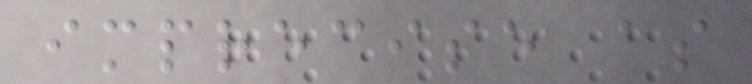imprecise as
